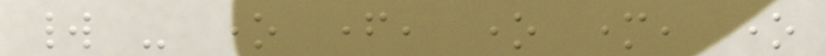world - one father, one mother, one
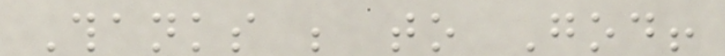Thanks be to God!
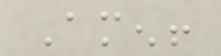Amen!
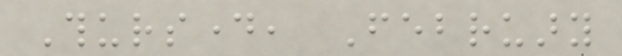Thursday, February
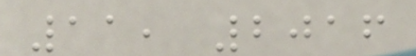11, 2016
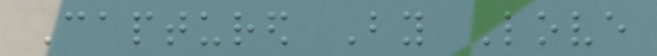Captured By Love
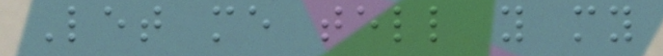Let me tell you my
